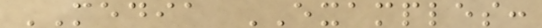MEDIA EXAMPLES:
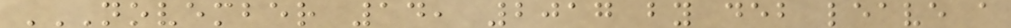NOVEMBER 14, 2017 BY DEB LEAVE A
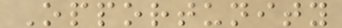Opportunity
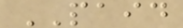PAID
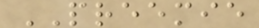PREEMIE
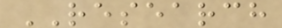RESEARCH
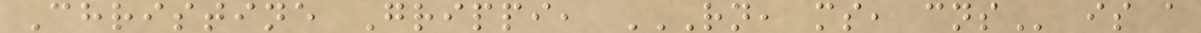Christine Grippi, RN, MS, CNS is a
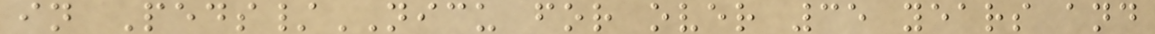in Peds/NICU for over 35 years and
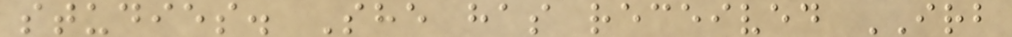studies. She has received IRB
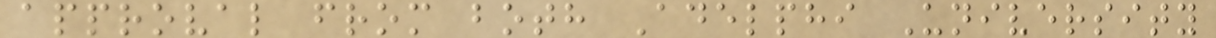approval from both Adelphi University
